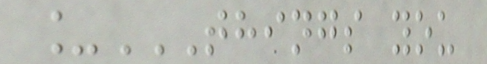_THINGS YOU
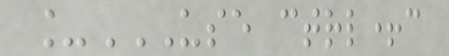_USE CTRL+C
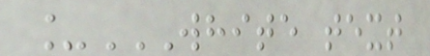_WHITE TEXT
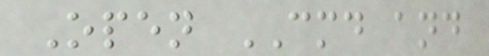Open CMD and
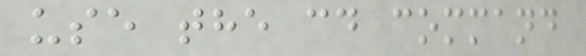use the cd command
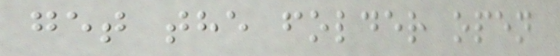get the folder open
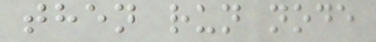then run node
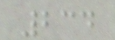234
